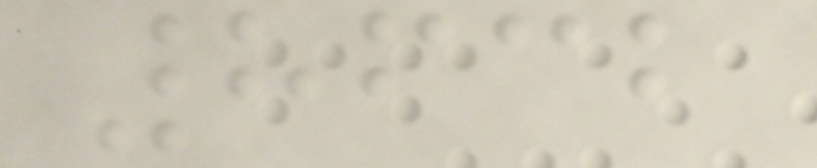8632
